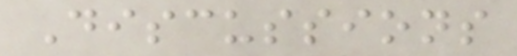Discussions
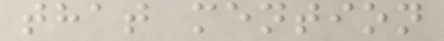that mention
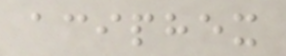aciphex
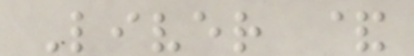Liver &
